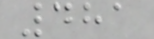481
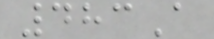483A
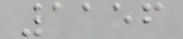1156
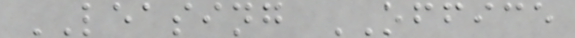LEASING OFFICE
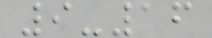9-16
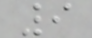9
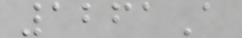1261A
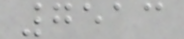7513
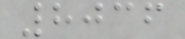8036
